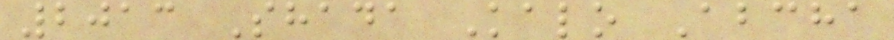2013 Shada Kalo Abcha
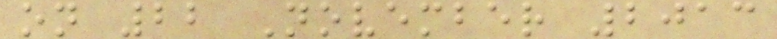on 22 November 2013
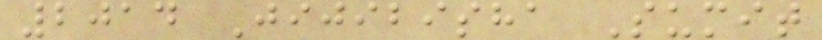2014 Jijibisha Sumit
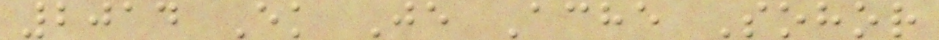2014 Ek Je Ache Sohor
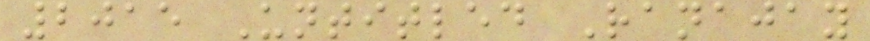2015 Untitled Ranajay
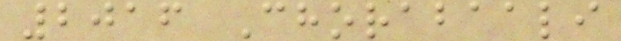2016 Chorabaali
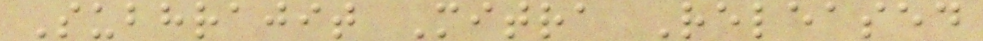Subhrajit Mitra Released
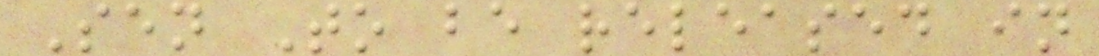Sen To be released in
